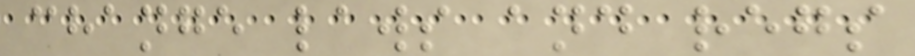change laws and regs
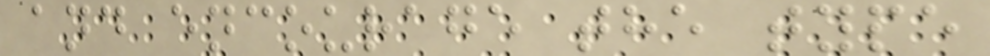and encourage the type
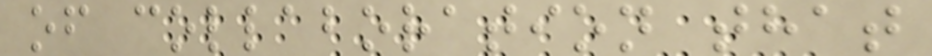of collaboration that
